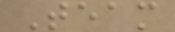Team
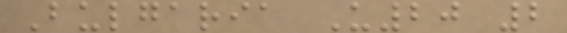Bulgaria U20 2
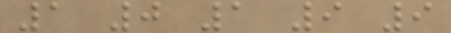1 0 1 9 9
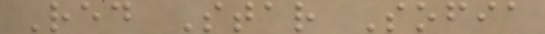Red Star Sofia
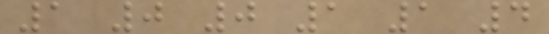1 0 0 1 1 4
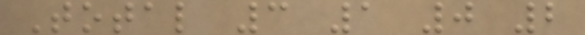Total 3 1 0 2
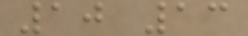10 13
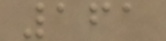161
